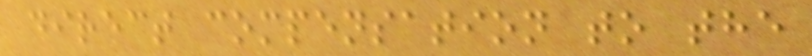direct compensation to the
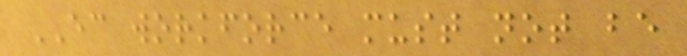EC workforce must not be
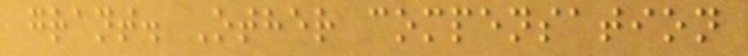grant. Other compensation
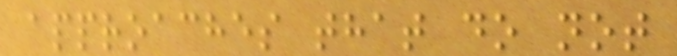approaches that do not
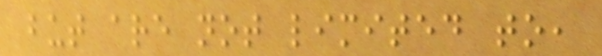but are not limited to,
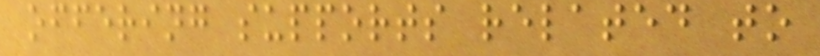offering supports related to
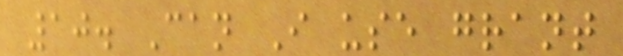10. Can I use grant
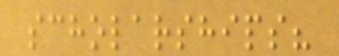scholarships?
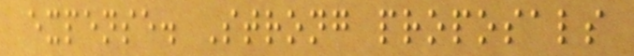expense. Strong proposals
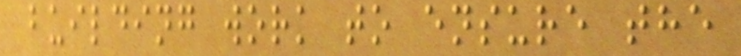building work to ensure the
